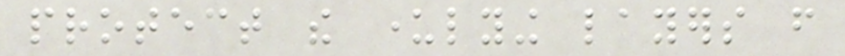protect the underlying layers from
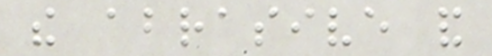the abrasive and
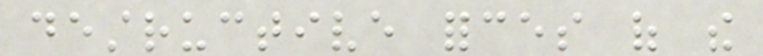destructive forces of the
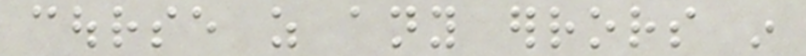course as any errors in
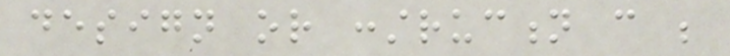design or construction can be
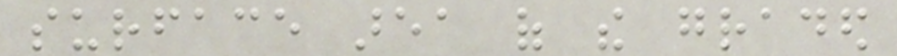surface area of the graded
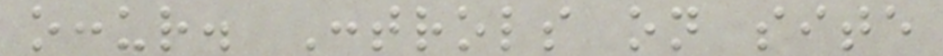occur. Controls on site
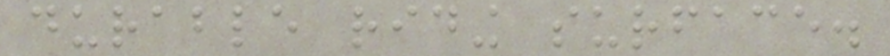durable riding surface.
